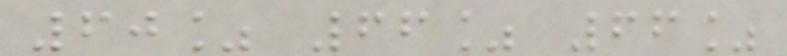60% 66% 66%
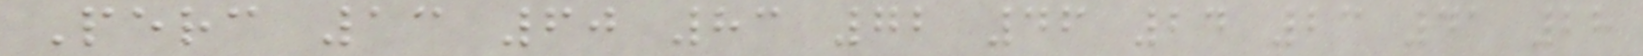Perc 13 60 83 72 46 24 23 41 28
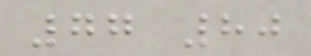77 80
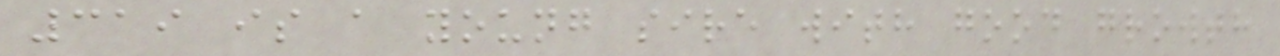319 is a young sire with good growth
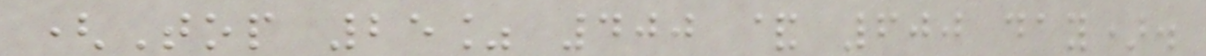(Top 25% 400 & 600 day).
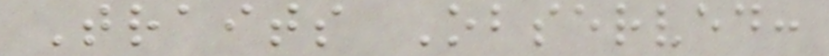Traits Observed:
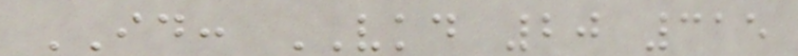ID: VKD 20 315
